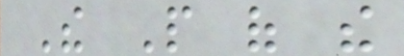The People of the
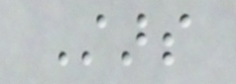Stars
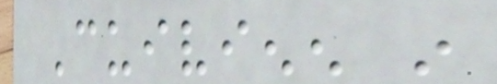Cuivienen in
